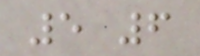5 6
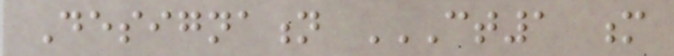Designation CT1 M
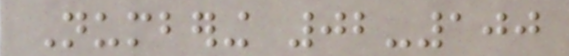Numbering 02-100
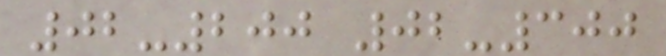02-200 02-300
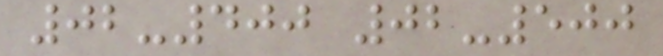02-400 02-500
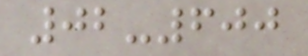02-600
